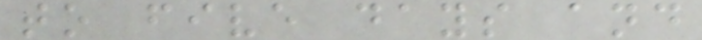to five days and
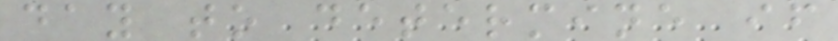day to determine if
